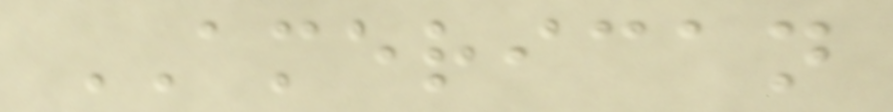AMERICAN
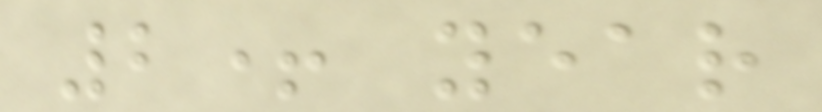2+ year
